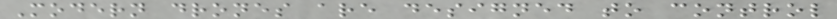Modern drones are designed to control
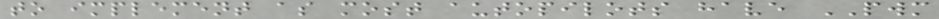to implement as most autopilots have PWM
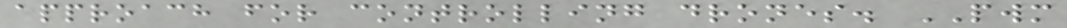approach for controlling drones. PWM
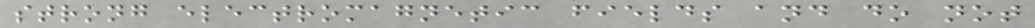strong electromagnetic fields and do not
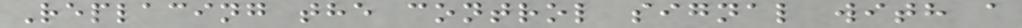Replacing the control signal with a
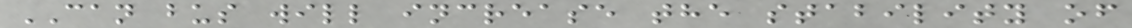CAN bus will increase the stability of
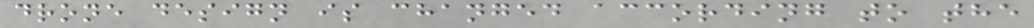drone design is changed according to the
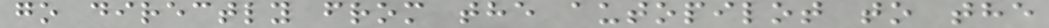go directly from the autopilot to the
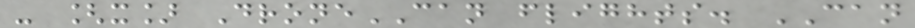- [x] DroneCAN flights. CAN
